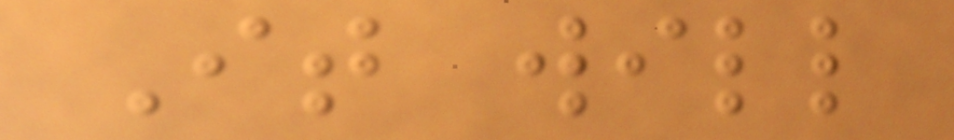It will
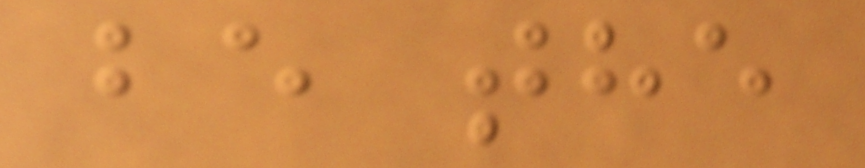be the
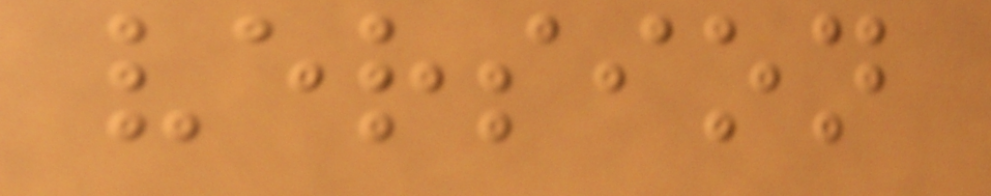version
